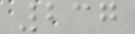237
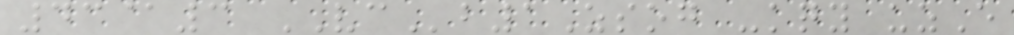43@3 VCb1Zsog -kqy uzE
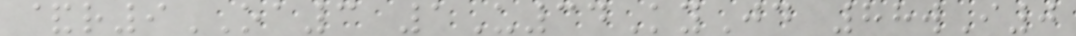&r9OA3 1U34KyJd 88wI0
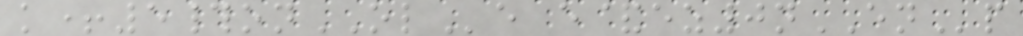k+5#onOLe e&ez0nENp
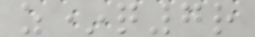z*q7r
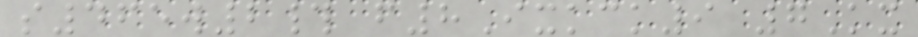s465w2# f8Ixkck9 7Kx
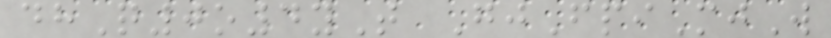dhQ0o4yT GjFpiMjW
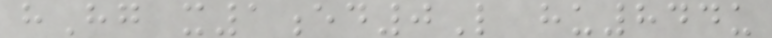hHg x1ed0L hu844u
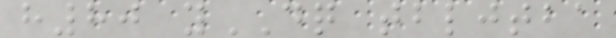h80 yDQ tbljtba
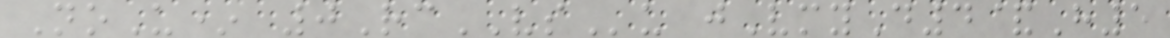NoU* 0RcVSu jVmyD4&H5
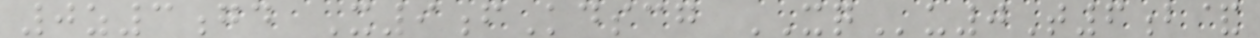0z3gd X9fKdscg XQu0T6b&
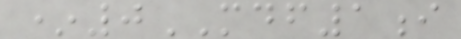*0MDF1i
